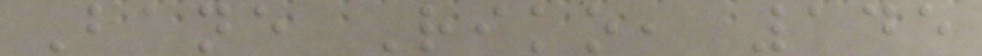Bane Riko, 145
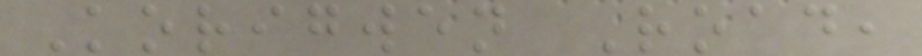Korigwen Road,
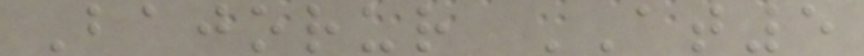Bajorur AT5
